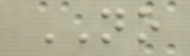NO
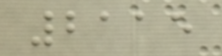2115
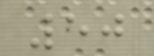50
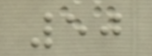50
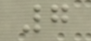7
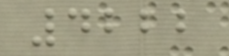4222
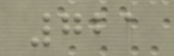721
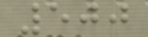500
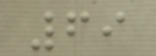69
